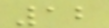12
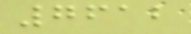7612
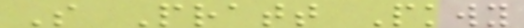S Pratt Pkwy
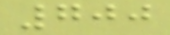700
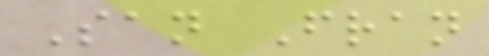San Fran
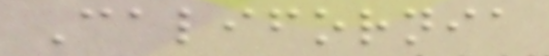California
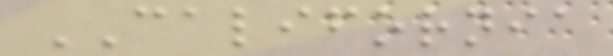CALIFORNIA
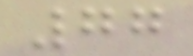77
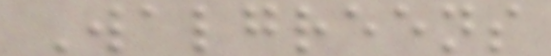Walgreens
